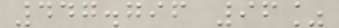447.796 96%
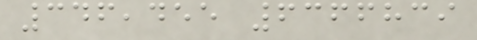346,455 6366839
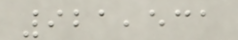921,531
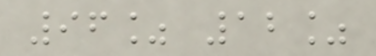96% 12%
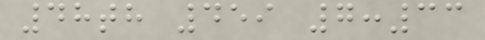48th 459 7:33
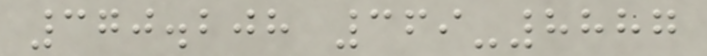370.208 369-8887
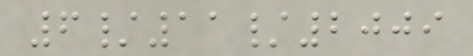6/11/2009
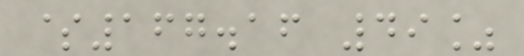$167.16 49%
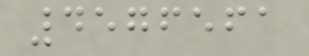4576561
